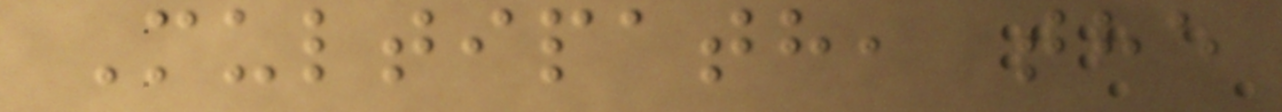Multipath, the
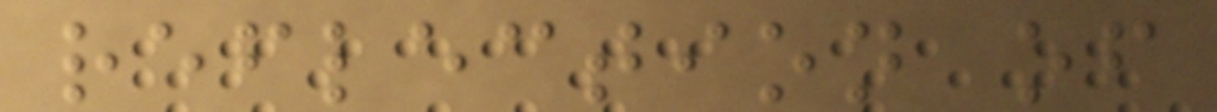reflection of
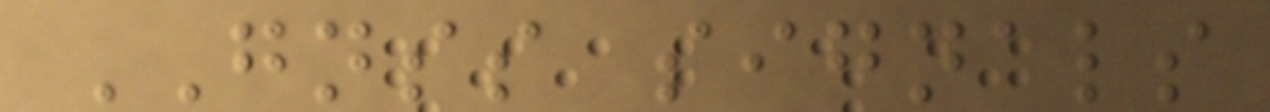GNSS signals
